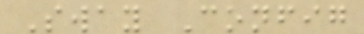Sway Config
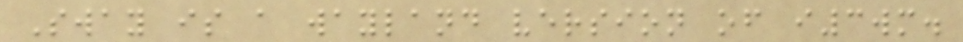Sway is a wayland version of i3wm.
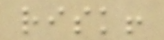risk!
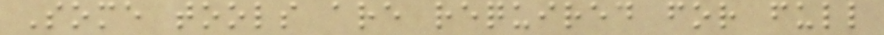Some tools are required for full
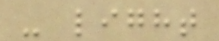- light
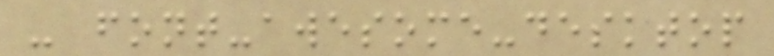- font-awesome-desktop
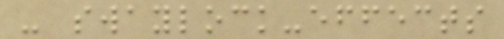- swaylock-effects
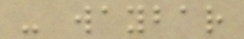- waybar
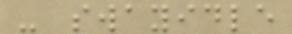- swayidle
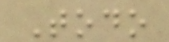Todo
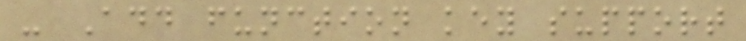- Add function key support
